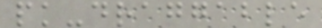pk-draggable
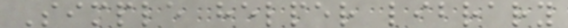Simple helper library
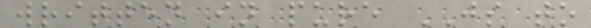written in pure JS to
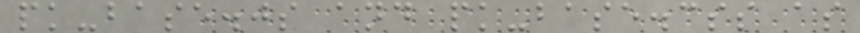pk-base.js and pk-base.css as
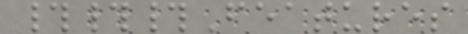###Features
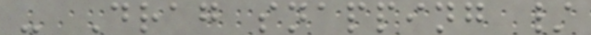- Drag snapping /
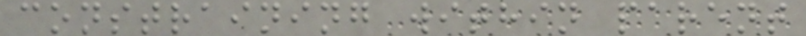constraining within parent
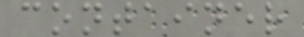container
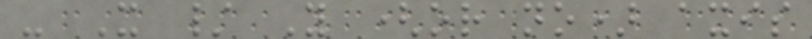- X / Y (or no) axis
